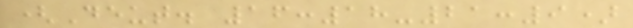(Deut. 16:18-21:9)
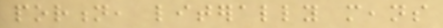portion, literally means
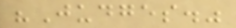"Judges."
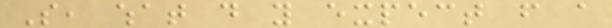So, what do you expect from a
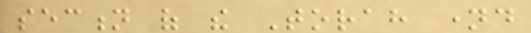section of the Torah named
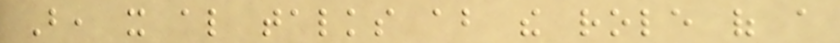But, it also talks about the role of a
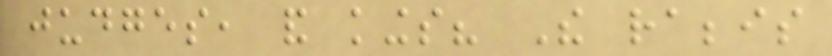judges, and kings? The rabbis
